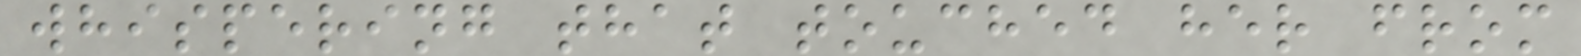whispering that touched her from
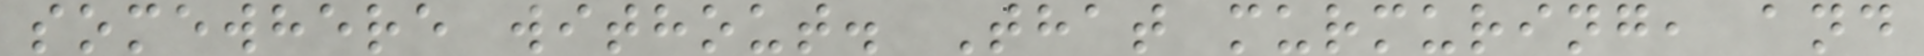somewhere without. That murmuring, and
